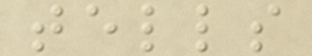tells
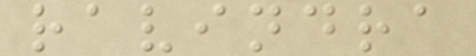ravindra
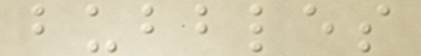bubbles
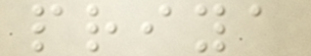priya
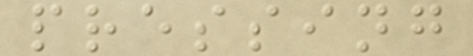pressing
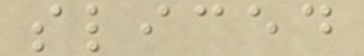sliced
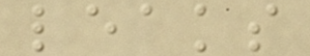leaks
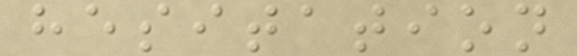hesitation
